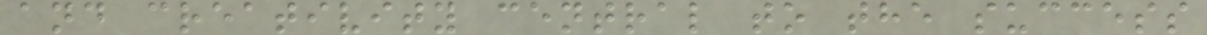and creativity central to the success
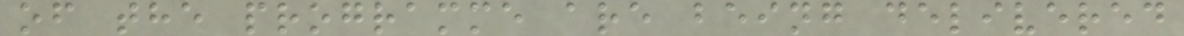of the programme are being delivered
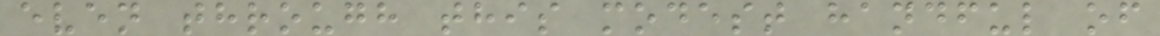even through this modest handful of
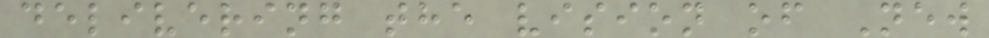delivering the vision of New
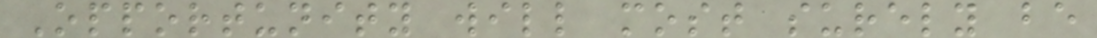Opportunity will most surely be
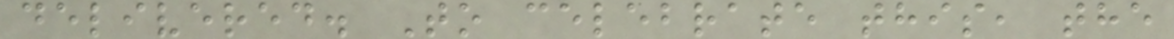delivered. To celebrate this, the
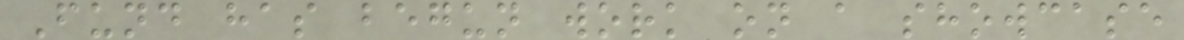Fund has begun work on a showcase
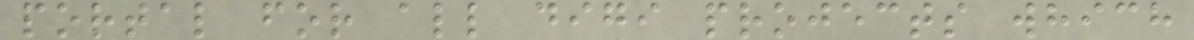portal for all digi projects which
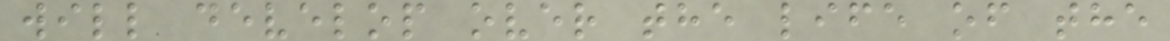will develop over the life of the
